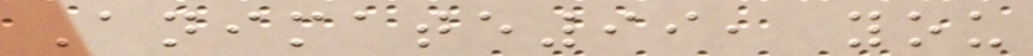Animate99, you
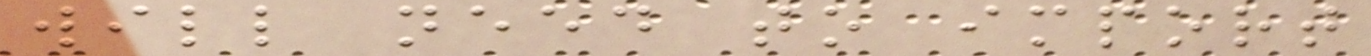will need to import
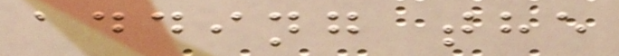adding the
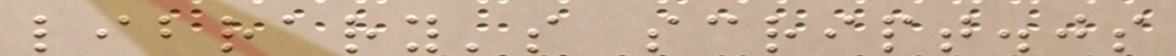library's script.js
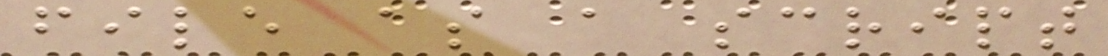file as a script
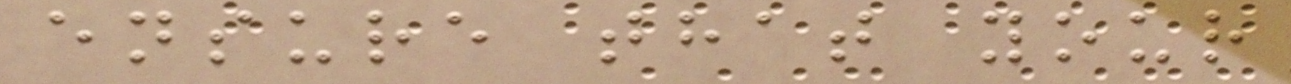ensure that your
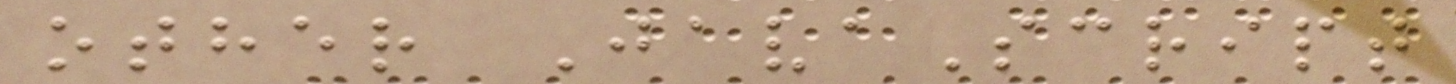other JavaScript
